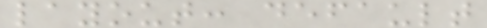layout: default
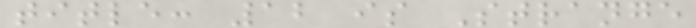title: 12 is Strange
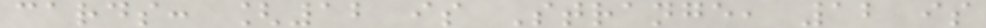cards: [12 is Strange, 12 is
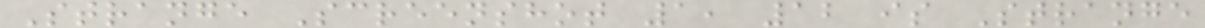Strange Screenshot 1, 12 is Strange
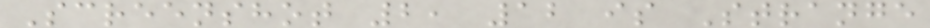Screenshot 2, 12 is Strange
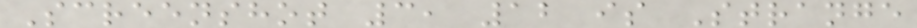Screenshot 3, 12 is Strange
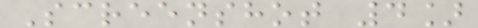Screenshot 4]
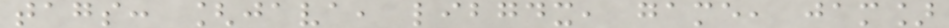tags: [java, libgdx, game, jam]
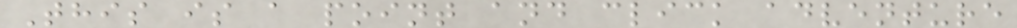This is a point and click adventure
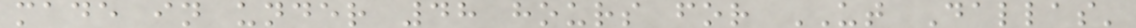made in under 48 hours for UT Dallas'
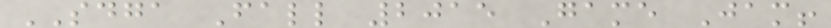SDGA Fall 2015 Game Jam!
